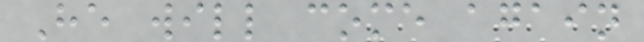He will come again
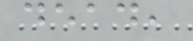dead,
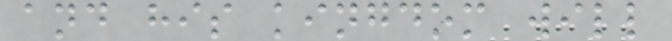and his kingdom will
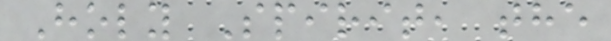Holy Spirit, the
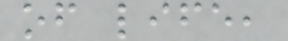of life,
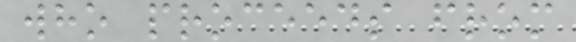who proceeds from
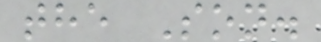the Son.
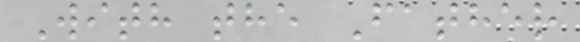With the Father
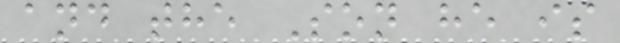and the Son he is
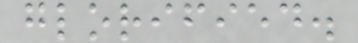glorified.
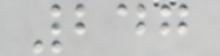247
